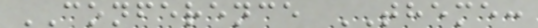CONFERENCE THEME:
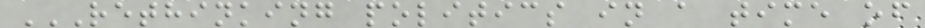RETHINKING POLITICS IN A TIME OF
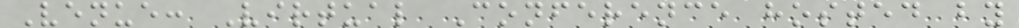Venue: Virtual Conference hosted by
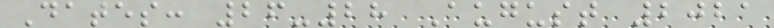Dates: 26-28 August 2021
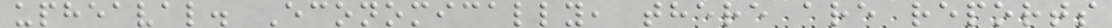upheaval. Economically, there are reports
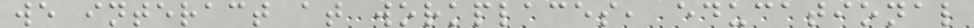we interact at workplaces, educational
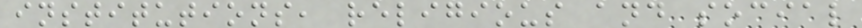institutions, religious and social
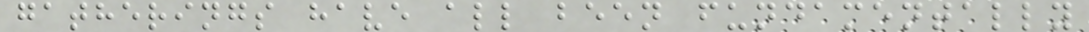gatherings have all been fundamentally
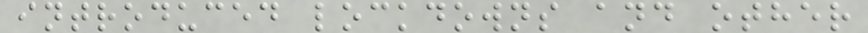introduced lockdowns and other
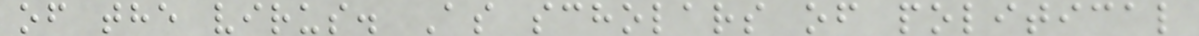of the virus. As scholars of political
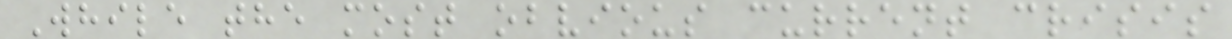While the most obvious current crisis
